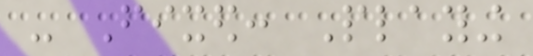- Fixed: Playing
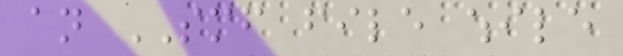an SMF file while
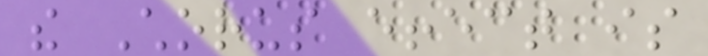the Chorus effect is
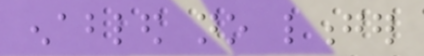enabled no longer
